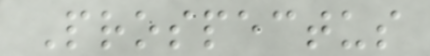Prospectus
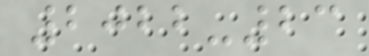2022-23
